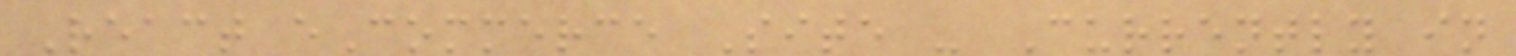React eCommerce Site - Currently in
